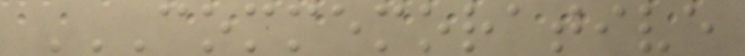COMMEMORATIVE
